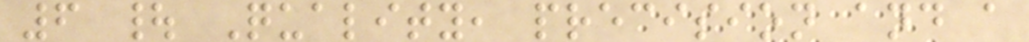6 | Quality, precision and a
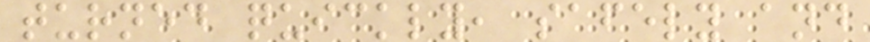turned quickly, safely and
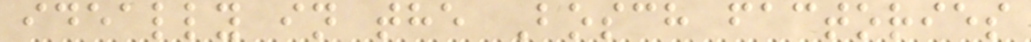ideally in the Bosch factories
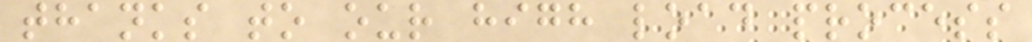thanks to our high load process
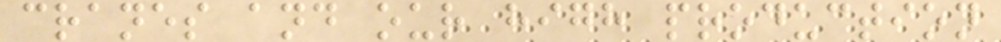cranes and our high production
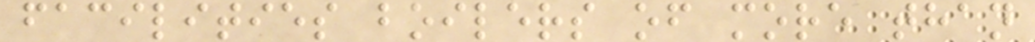facilities boilers of more than
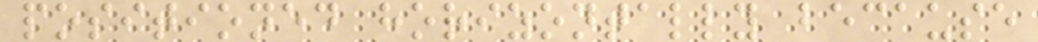positioned horizontally because
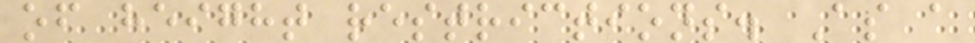of height restrictions. As a
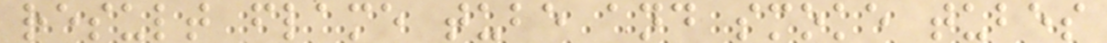result flame tube and smoke tubes
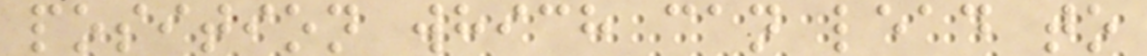position which can lead to
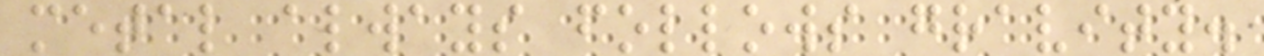metal always follows gravity.
